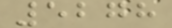5278
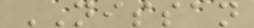NISSAN
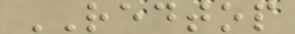REDTOP
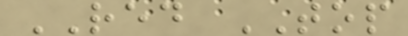RED TOP
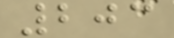203
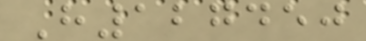H127450
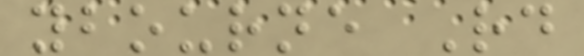ybourne Rd
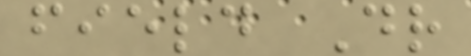field Dr
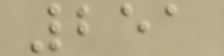251
